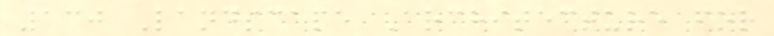130 Landscape Architecture for
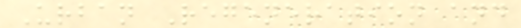Urban Regeneration and
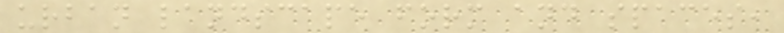urban landscape form and spaces,
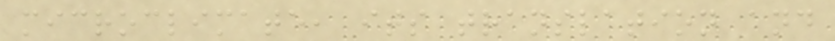microclimate, its translation and
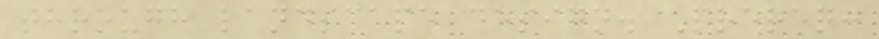through landscape design. Prereq:
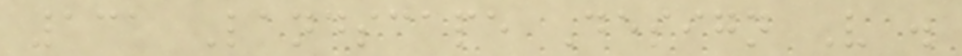131 Landscape Design V .
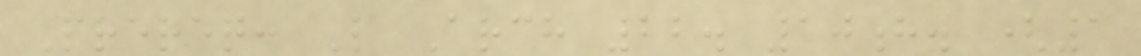Prereq: L Arch 22. 10h. (1
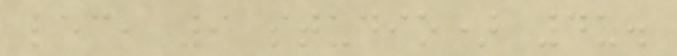lec, 9 studio) 4u.
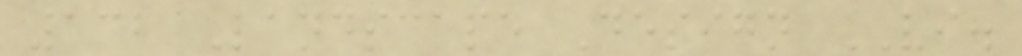132 Landscape Design VI.
